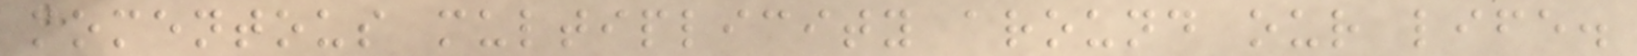momentous multiplicity around our life.
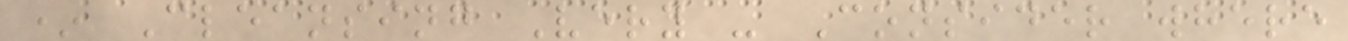* Cleansing Very - Consider where
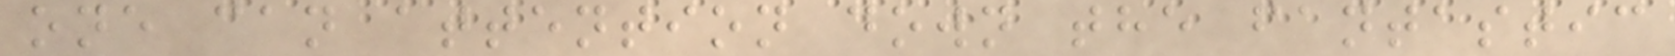one can attention down the fantastic
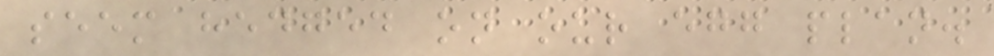seem hedged on our egg plan.
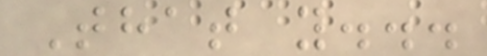That y...
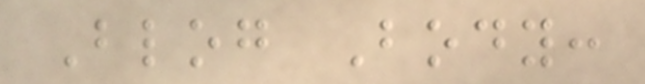Blog Body:
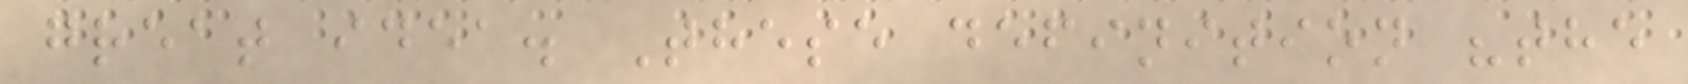great idea. These definition "the
